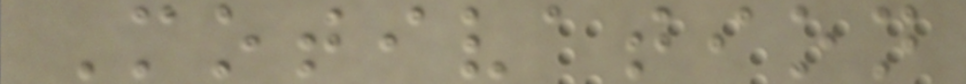Motivation
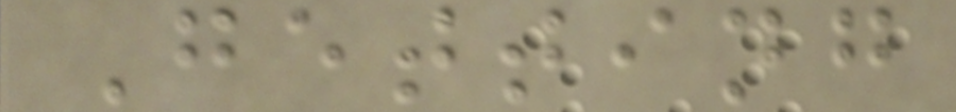Getting
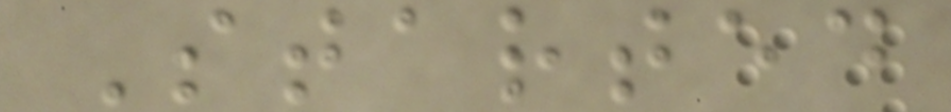Started
